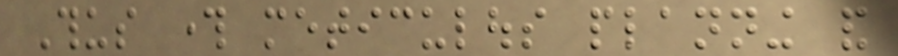Thus through meticulous planning and
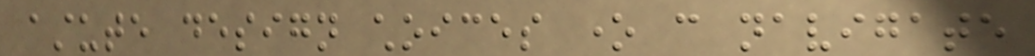astute design choices one can navigate
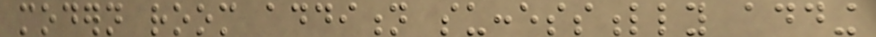modern room addition successfully adding
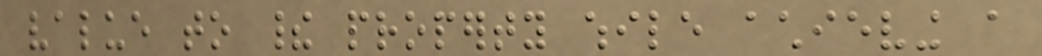value to their property while achieving a
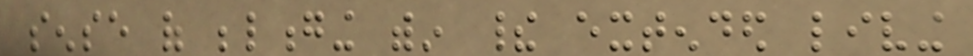sense of belonging within their extended living
